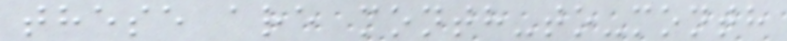these are month-to-month
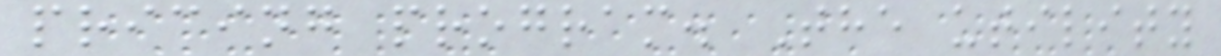pricing program. The utility
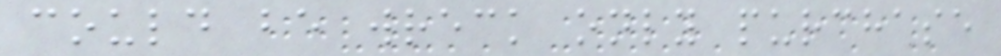could be wreck only purchase
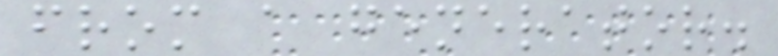from a generator.
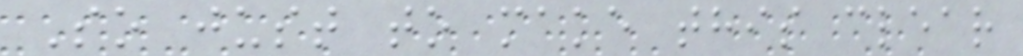So just to make this clear
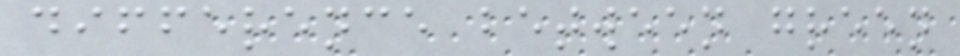difference between green
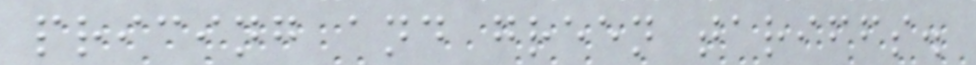pricing and green tariffs.
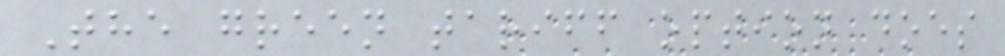The green tariff option does
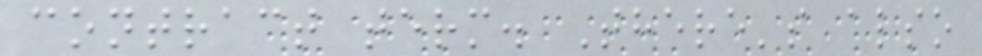contract term. There's also
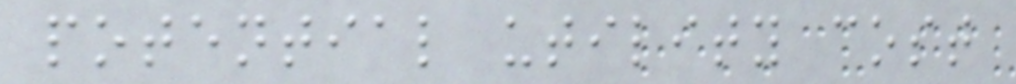potential utility cost
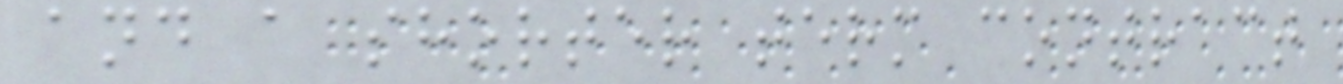and a shorter term contract
